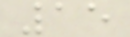15
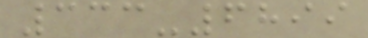333-6899
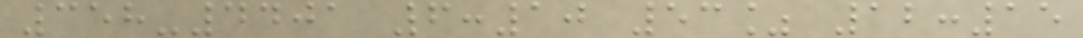358-4401 6:10 53% 12:15
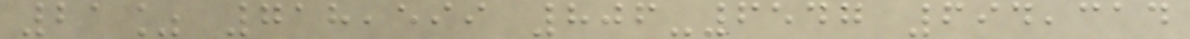21% 718,599 806-6547 694,314
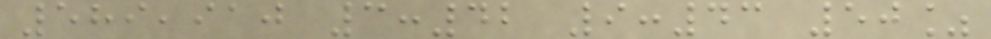589,910 3:42 9:43 50%
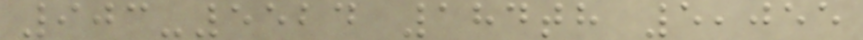903-5524 184th 5,055
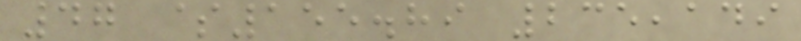47 $155.89 235,149
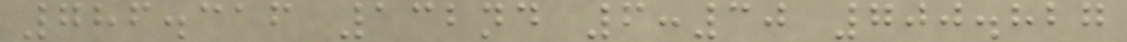786.316 132nd 6:30 700.827
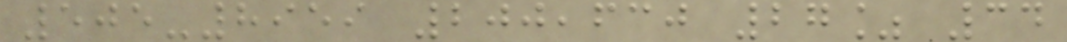505-8959 200,630 27% 34
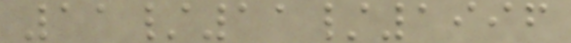11/11/1996
